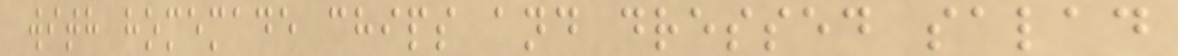with homemade chips and dressed salad
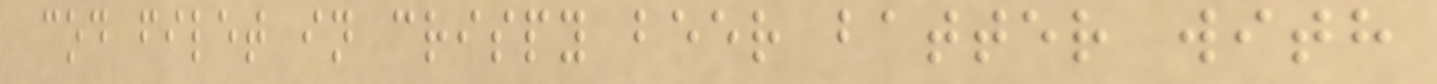cod filet in crispy beer batter with
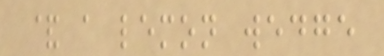& a lemon wedge
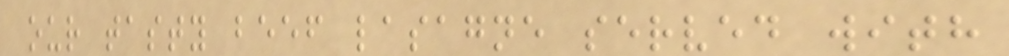our tasty beef lasagne served with
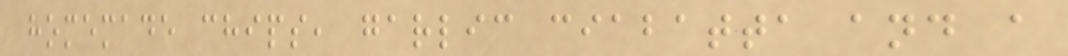homemade chips, garlic ciabatta and a
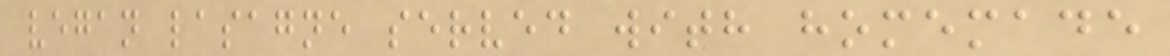vegan lasagne served with homemade
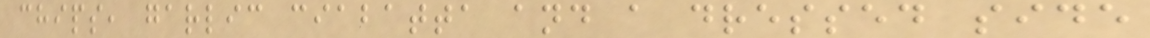chips, garlic ciabatta and a dressed side
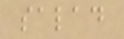salad
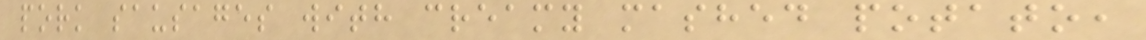pork sausages with creamy mashed potato,
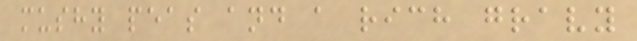mushy peas and a rich gravy
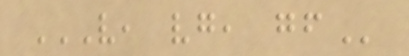V, VG, GF
